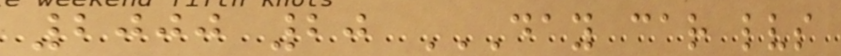2000 20 DAY CAR LVS
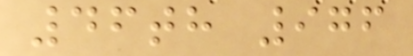46th 976
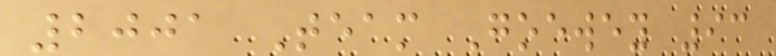2001 Team Goewey 93
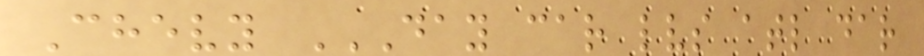Chevy DAY CAR LVS ATL DAR
